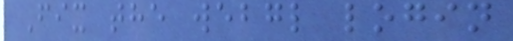Fix the webgl login
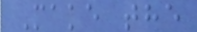Make the
